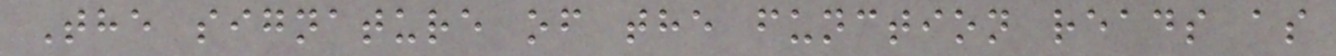The signature of the function reads as
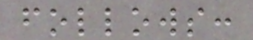follows:
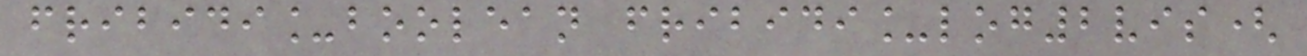fribidi_boolean fribidi_log2vis(
